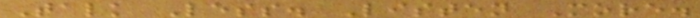Talk Less. Listen More.
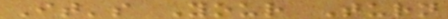It's Your Turn
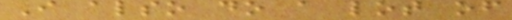I also do a lot of
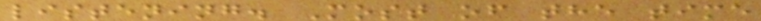listening. Most of the time
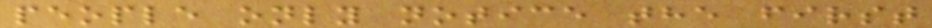people only notice the first
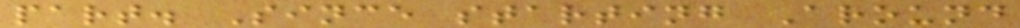part. Since starting Around
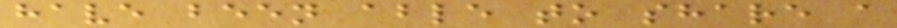have been able to share a
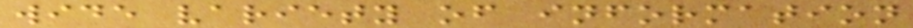wide variety of information
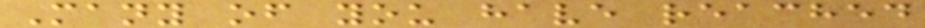Many of you have reached
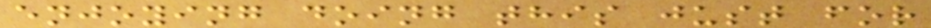enjoying doing this just for
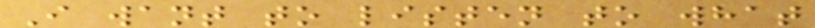I want to listen to what
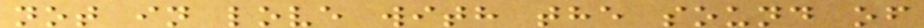not in love with the sound of
